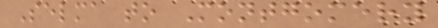Selma to Montgomery
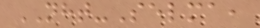NHT-Selma,
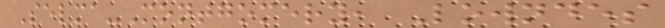Selma-Montgomery, Lowndes
